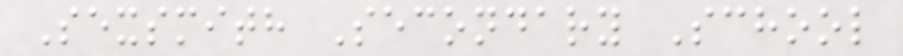Sexsmith Secondary School
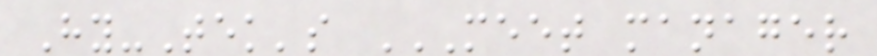Hy-Tek's MEET MANAGER
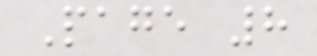Page 8
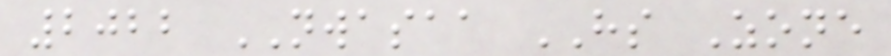2022 NWASAA HS Zone
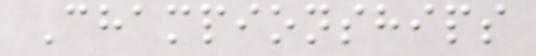Championships
